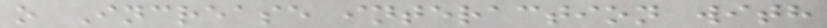o Increase interaction with
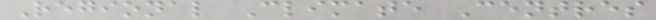Regional Climate Centres
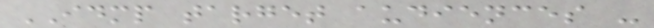IDMP target audiences -
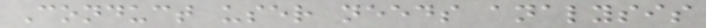Conduct user needs analysis
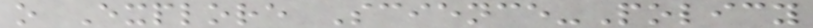o Explore Science-Policy
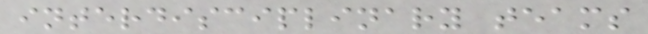interdisciplinary teams
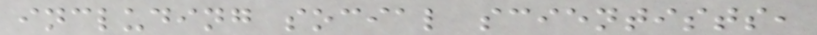including social scientists,
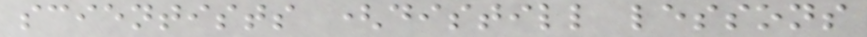scientists (distill lessons
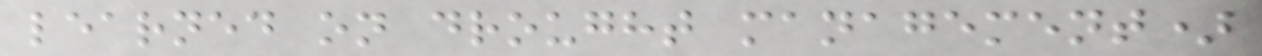learned on drought management)
